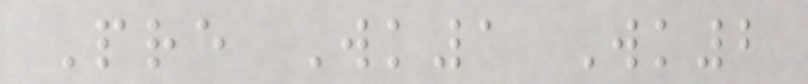Pre Wk1 Wk2
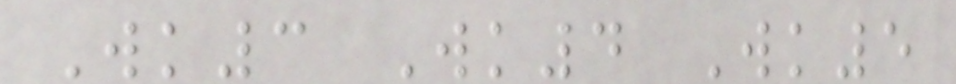Wk3 Wk4 Wk5
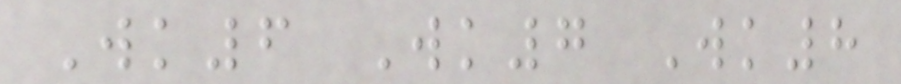Wk6 Wk7 Wk8
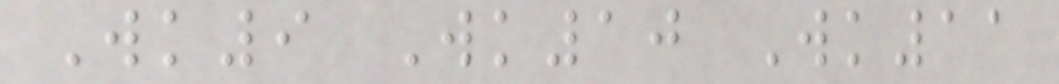Wk9 Wk10 Wk11
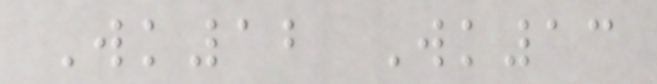Wk12 Wk13
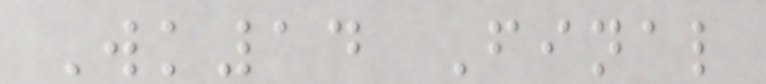Wk14 Final
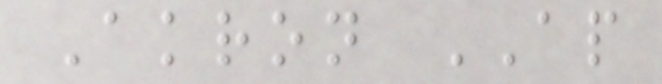Akron AP
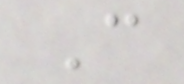C
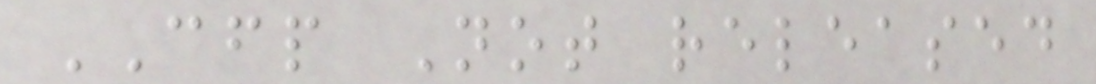CFP Not released
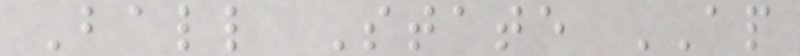Ball State AP
